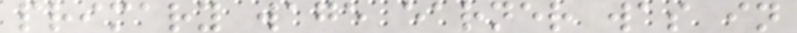primary wage earner was in
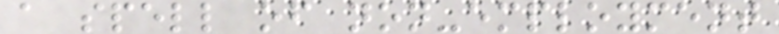a spell of non-employment
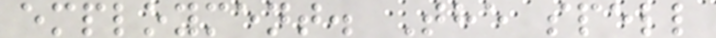employment. The spell
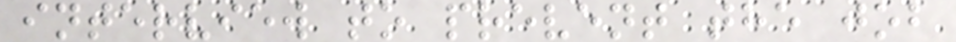interview to prevent the job
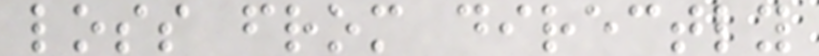loss from directly
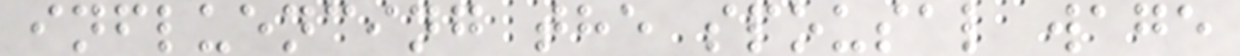influencing the spousal wage
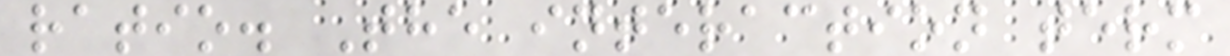ratio. The interaction term
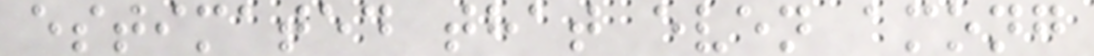estimated that even among
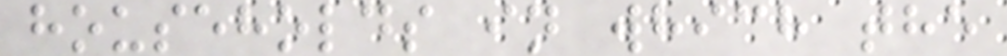households in which the
